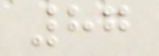87
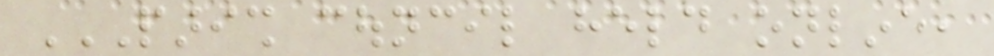PARISH COUNCIL HELD ONLINE,
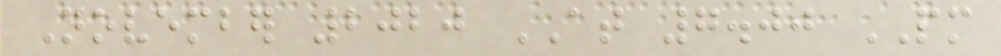November 2020 AT 7.00 PM
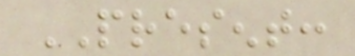PRESENT:
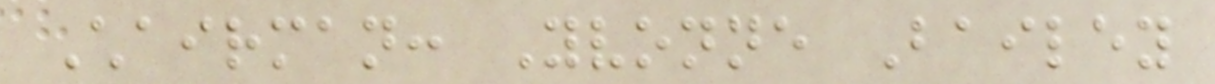Chairman: Yvonne Bailey
